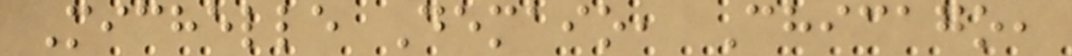Michelle Demaio, Chicago,
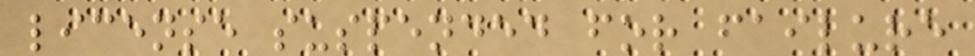license suspended for failure
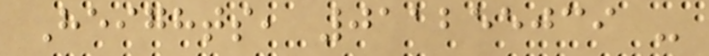Heights, 011255039 -
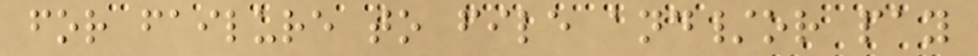for failure to file and/or pay
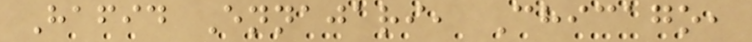Hafid Ennajari, Chicago,
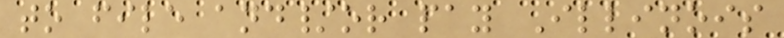to file and/or pay Illinois
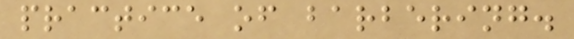practice of barbering.
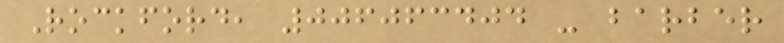Rockford, 006063404 - barber
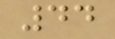44
